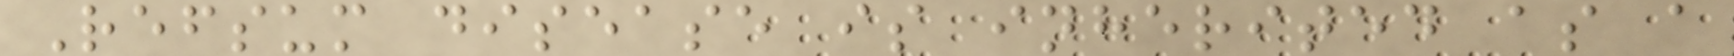Refsum disease is inherited as a
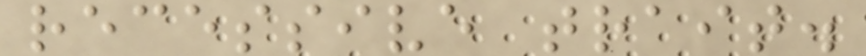recessive trait.
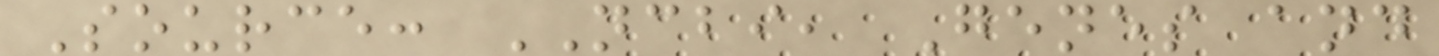Source: NCBI, Genes and
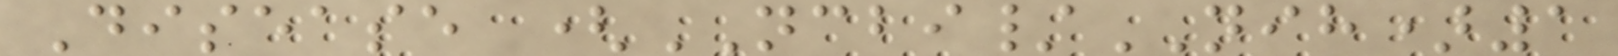Disease (NCBI/NIH)1
